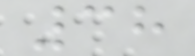38
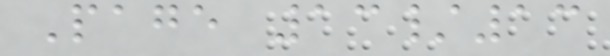Page 13/13
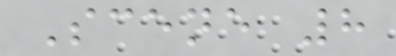Scene 8
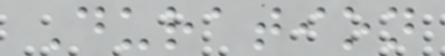Duration
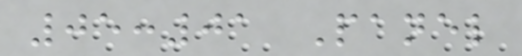05:01 Panel
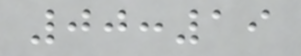00:19
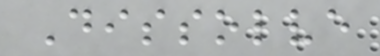Dissolve
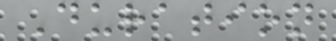Duration
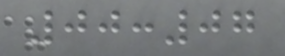00:07
